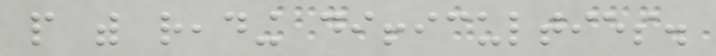people with reading difficulties.
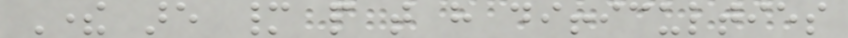There are many people that have difficulties
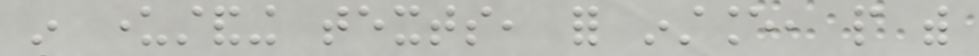in understanding texts, for instance, people with
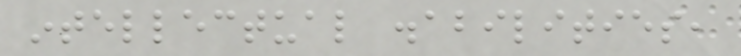intellectual disabilities,
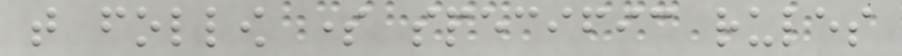that follow some specific rules
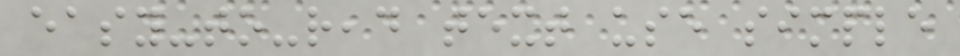easy-to-read text use simple
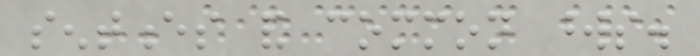sentences and common words.
